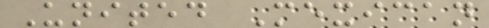United Mexican
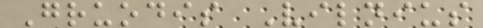Gruodis Vilnius
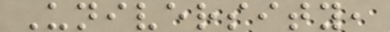University,
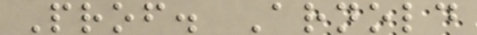Prof. Arnold
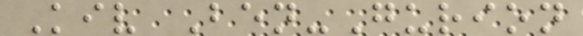Kiv Ben-Gurion
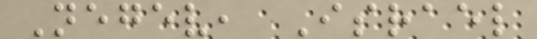Negev, Israel
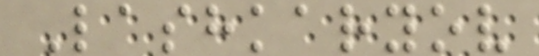Lashkaryov
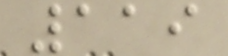119
